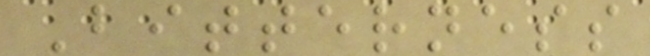Bitterness
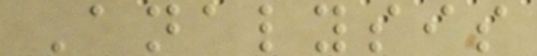Analysis
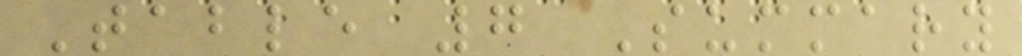Table 7 Summary
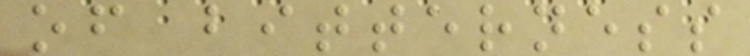of bitterness
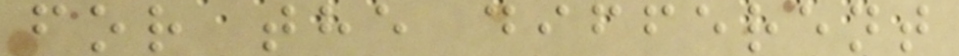for the different
